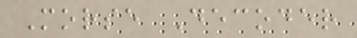Morse Decoder
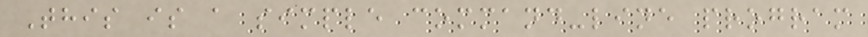This is a simple command-line program
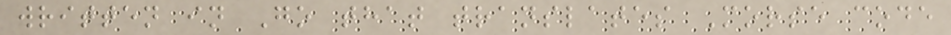written in Go that translates Morse code
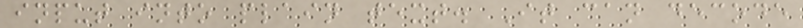input into plain text. It can decode
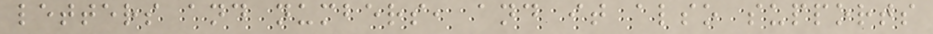letters and numbers, and it also supports
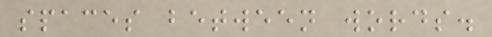spaces between words.
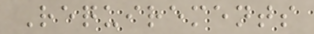Requirements
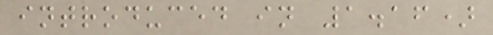introduced in 1.16)
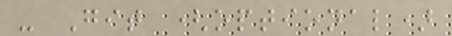- Git (optional)
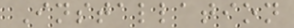Installation
